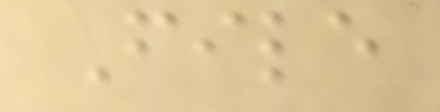File
